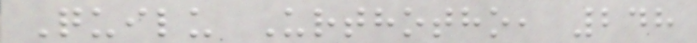Quilu Urthotho, 248
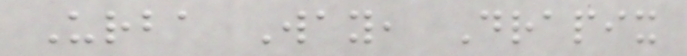Urba Way, Drapix
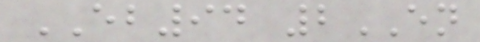EB94 2EN
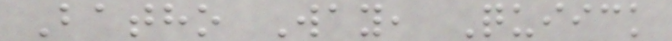Batho Way, Quiick
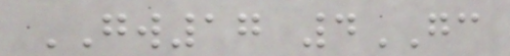GW17 4GC
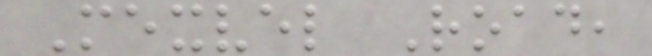Mexvel Road,
